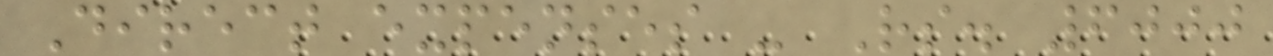Direct expenses - Rs. 6000
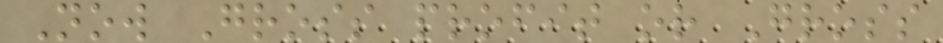Now Gross profit or Gross
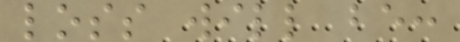loss will be:
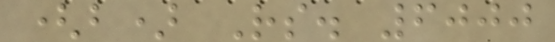(b) Rs. 6000
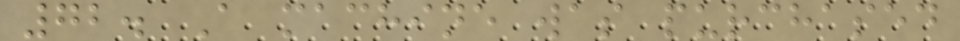72. A machine was purchased
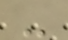-
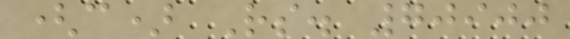(c) Rs. 70900
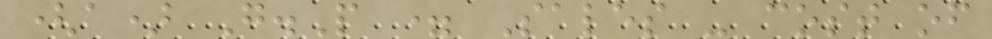(a) G.P = Sales - cost of
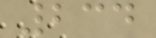234
